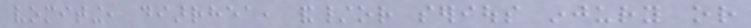vomiting, diarrhea, and/or serious injury or
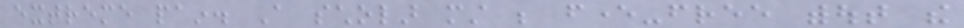extreme pain. A scholar must be fever-free without the
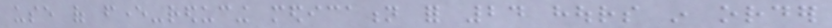use of fever-reducing medication for 24 hours in order
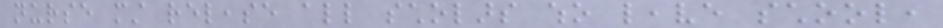nurse must release all scholars who leave school,
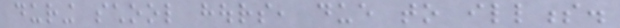during school hours, due to illness.
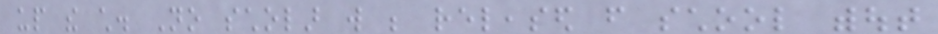up the child. No scholar will be released from school without
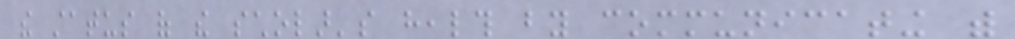the status of the scholar's health by communicating with
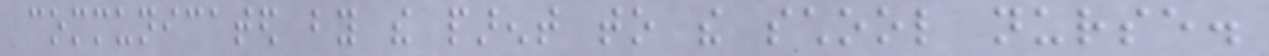communicated by the parent to the school nurse.
